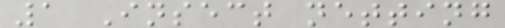1 Insect netting
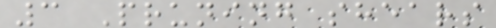3 Pruning shears
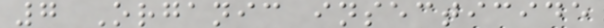7 Organic insecticide
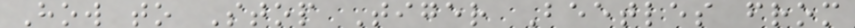How to Stop Tiger Beetles from
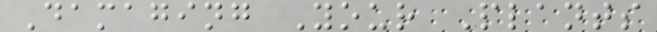Damaging Your Plants
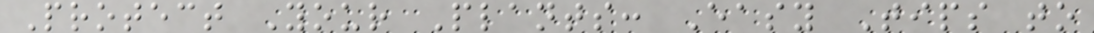Protect Your Plants: Easy Tips to
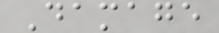Damage
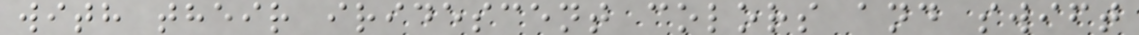with their iridescent colors and swift
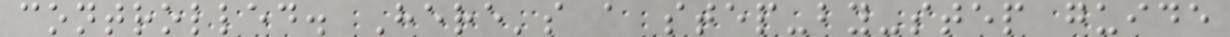controlled. Here's a step-by-step guide
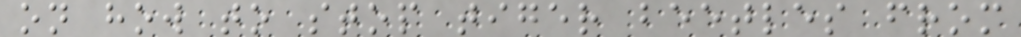on how to stop tiger beetles from
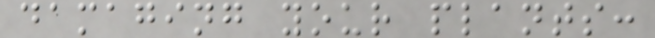damaging your plants:
